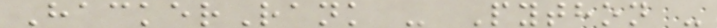HackerRank - Python -
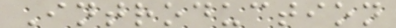Introduction
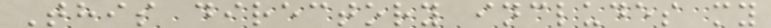This directory includes my
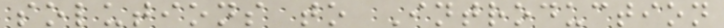solutions to Introduction
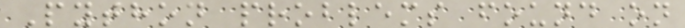Python problems found on
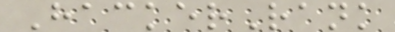HackerRank
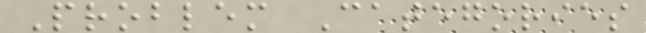Problem Categories
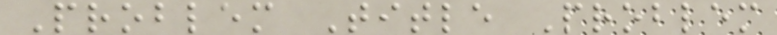Problem Title Problem
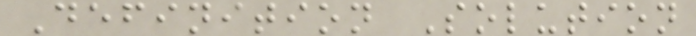Definition Solution
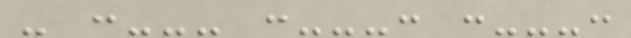- :--- :---: :---:
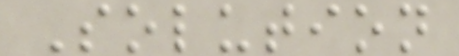Solution
